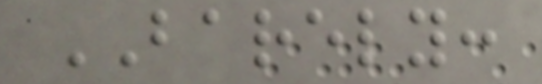BARELY:
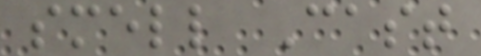smell Cast
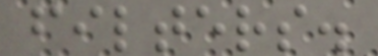filters.
